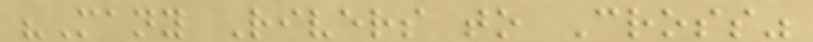"Many Rivers to Cross"
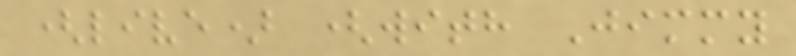(live) (with Jimmy
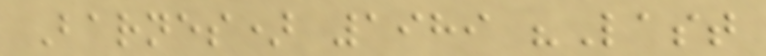Barnes) 1989 "Last
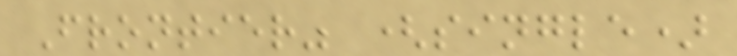Frontier" (single)
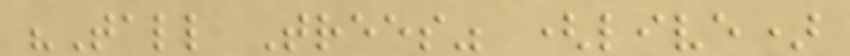"Tall Trees" (live)
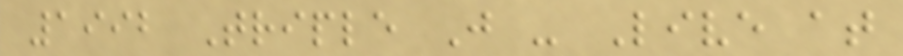1992 Triple J - Live at
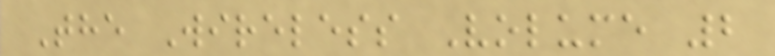The Wireless Volume 2
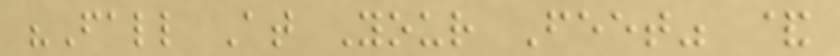"Fall At Your Feet" &
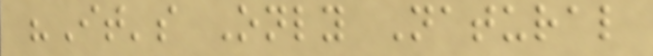"It's Only Natural
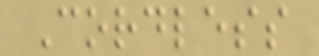Cordless
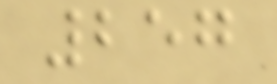257
